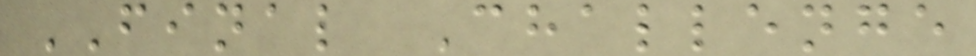FINAL Challenge
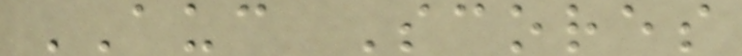AUC Scores
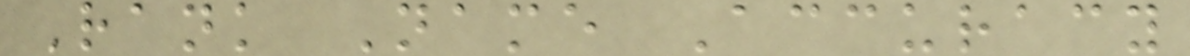Rank Name Accuracy
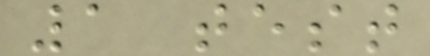1 test
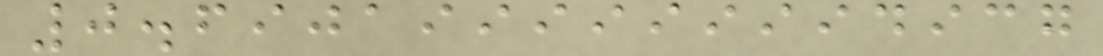0.6901999999994937
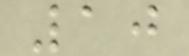10
